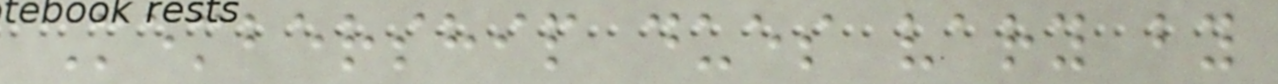Membership dues vary by
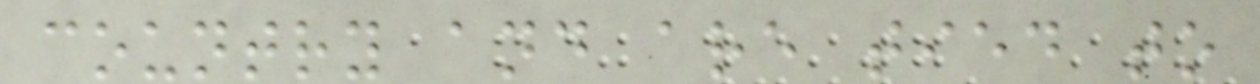country and are tied to
